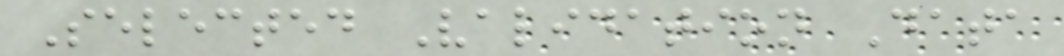Selected Validation Data
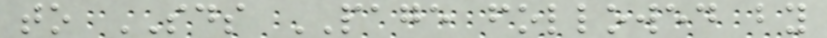to SDS PAGE followed by
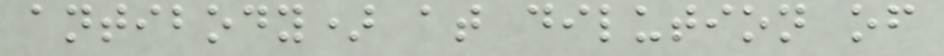antibody) at dilution of
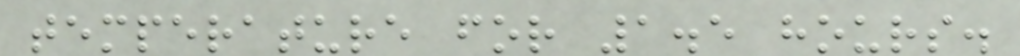temperature for 1.5 hours.
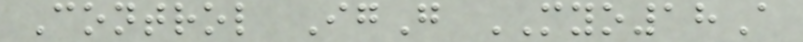Control IgG MYO18A
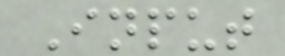Input
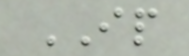IP
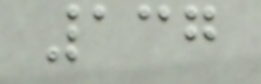137
